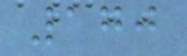170
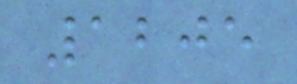1205
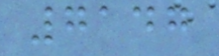7147
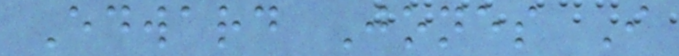Edward Jones I
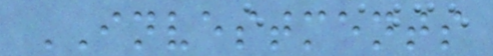INVESTMENTS
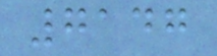7147
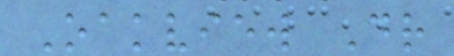Oakview Dr
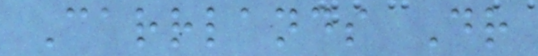Carrlands Dr
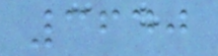3640
